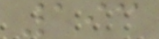193
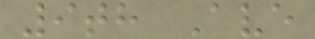9th Ave
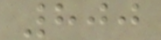800
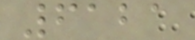6121
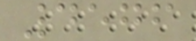4576
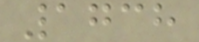1738
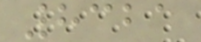8321
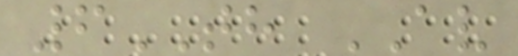6TH AV
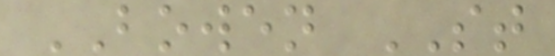BOWEN ST
